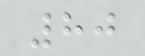80
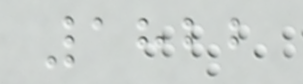1822
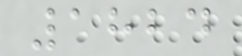1824
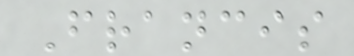Francis
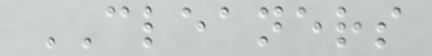CLEANERS
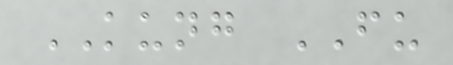KUNG FU
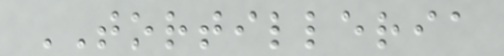TORTILLERIA
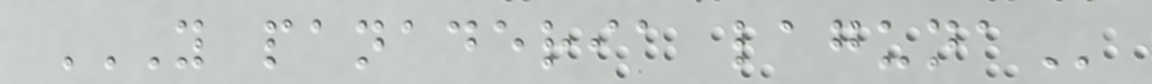Y PANADERIA LAGUNA
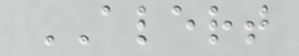ALERT
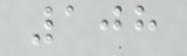108
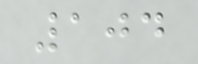104
